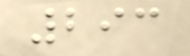293
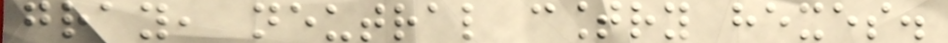gray, neutral country hexes.
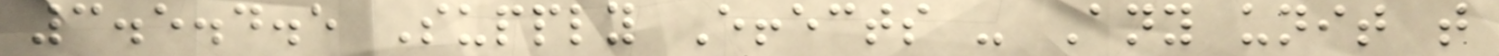3.5.4.5 Supply Effects - Any unit that
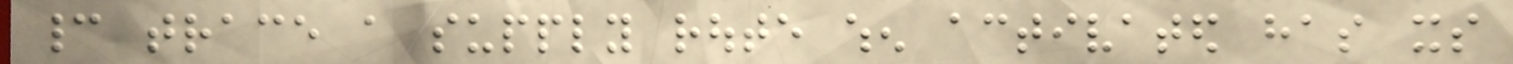cannot trace a supply route when activated has its
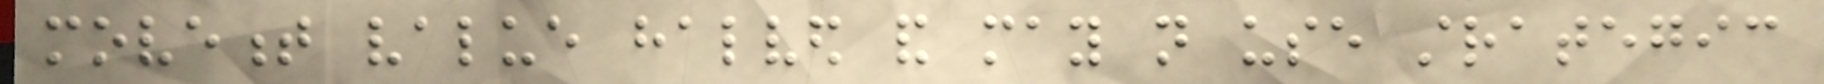movement value halved and may not use strategic
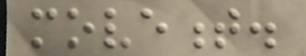movement.
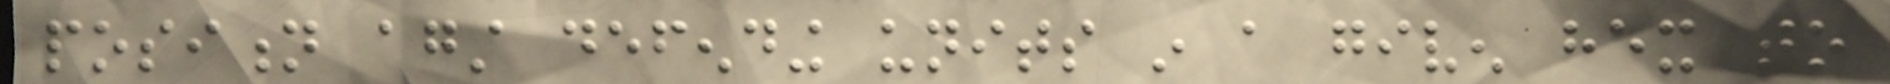position against defending units in a given hex to
